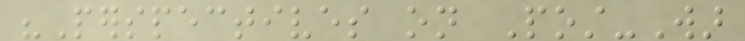"Perspectives on Post-War
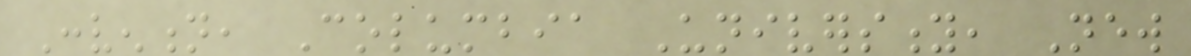Convention, Columbia University, New
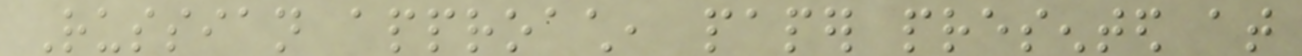Russian approach, paper presented at
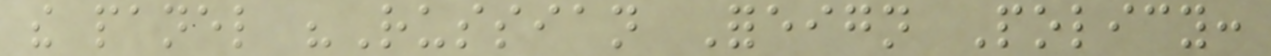the panel "Russian Foreign Policy:
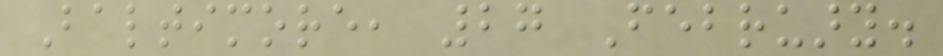Baltimore, 27 February.
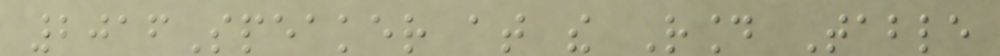2016Speaker at the Round Table
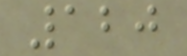120
